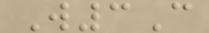W3C
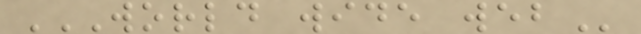WORLD WIDE WEB
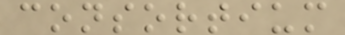consortium
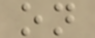on
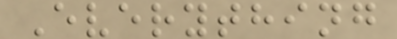Everything
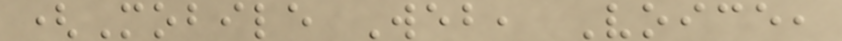(Mobile Web, Voice,
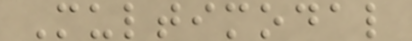Multimodal
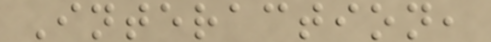Interaction,
